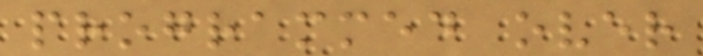programmed over
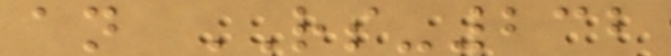an RS-232
